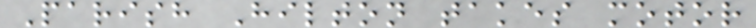Parish Hilton takes motor
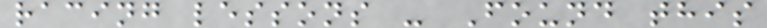racing lessons - Found this
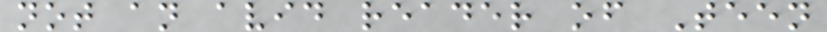not an avid reader of Teen
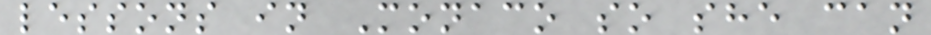lessons in Monaco so she can
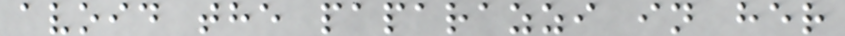avoid the paparazzi in her
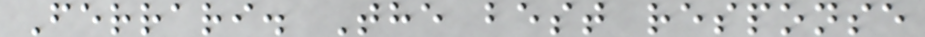Ferrari. The best response
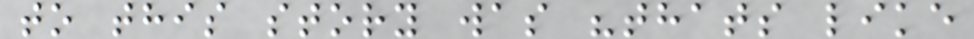to this story was "thats like
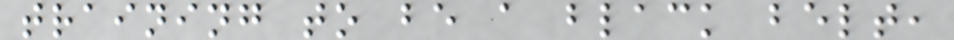training to be a black belt,
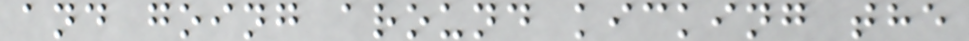and going around kicking the
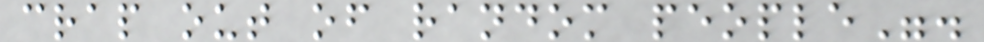crap out of random people".
